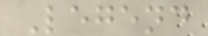Legend
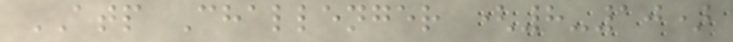ATP Challenger (8-10)
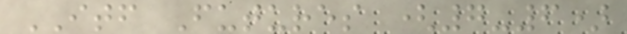ITF Futures (7-6)
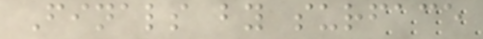Finals by surface
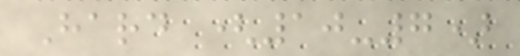Hard (10-7)
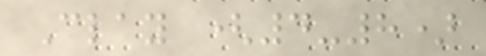Clay (4-8)
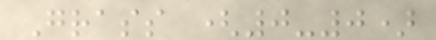Grass (0-0)
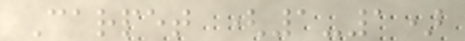Carpet (1-1)
